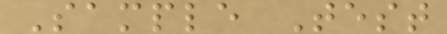Sample Test
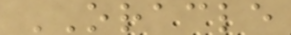ORACLE
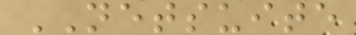NETSUITE
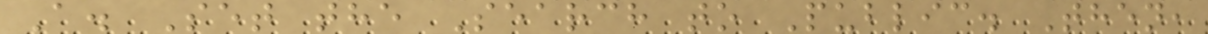A. Set the Search to Public. Then,
